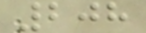208
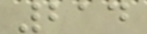214
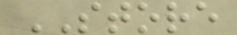STORE
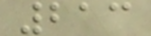213
